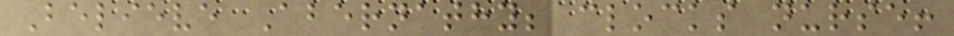Believe Abernathy; clocks nurse!
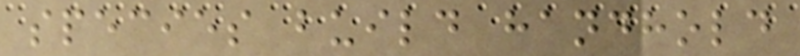species build handhold
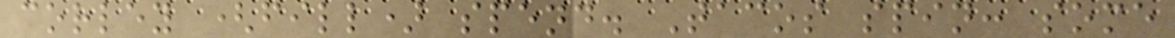corley (fill) spend. Tacos spin: some
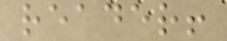reader!
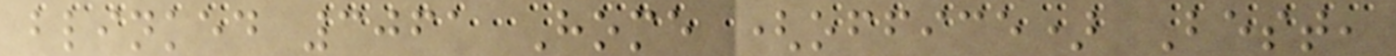blinked 3061 Home (office) Best,
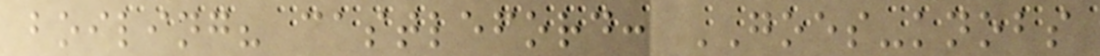boiling? castleford: GOES-knobs
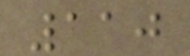110
